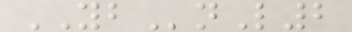YBnL2
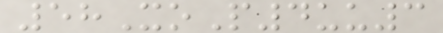58XoP4uu3
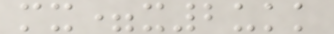mx=x2ukk
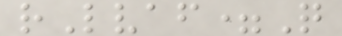rLvaf=Q
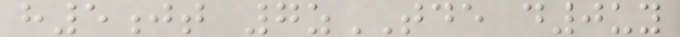h5jt 7zTDE d0uy
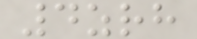4zrh
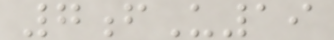7fU19
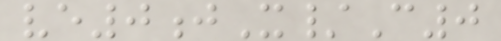ve0jX/C0
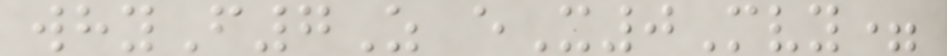whyF7Z eX0Mvy=
